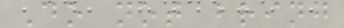Do not bring
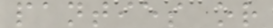panties or
